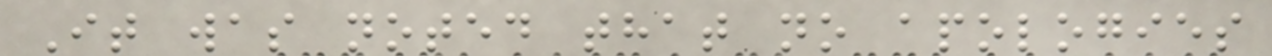It was noted that no apologies
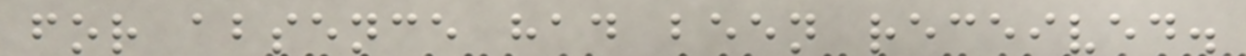for absence had been received.
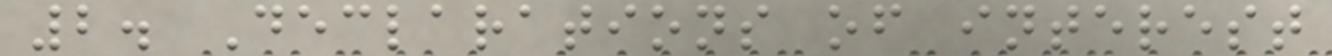2. Declarations of interest
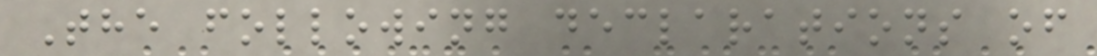The following declarations of
